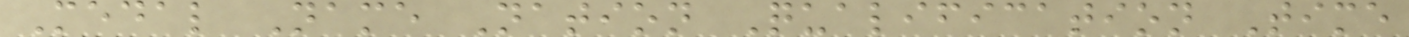Medal Name Nation Qualification Time
